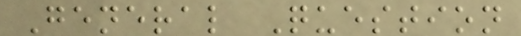General Question
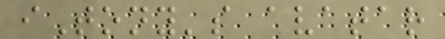iTony's avatar
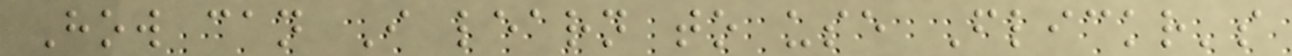How can I learn to use Flickr's
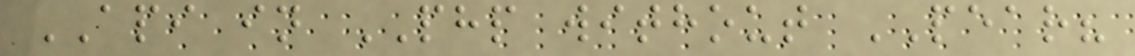API in PHP without PEAR?
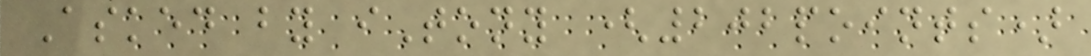Asked by iTony (202points)
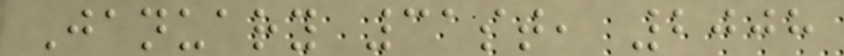January 31st, 2008
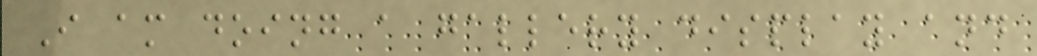I am doing a gallery display and
